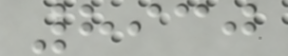8930
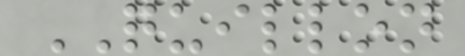QUILLON
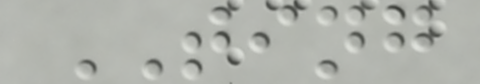TING
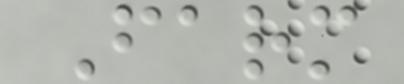Farm
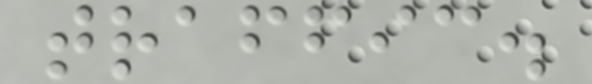traffic.
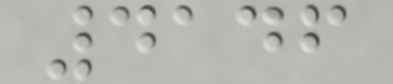4146
